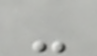-
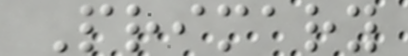Primary
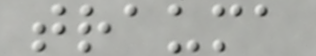trauma
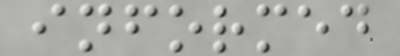informed
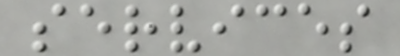services
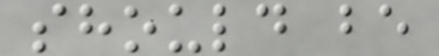should be
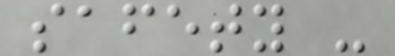safety -
